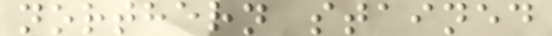northern stained
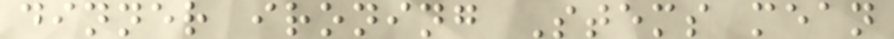dinner ironing Stems mean
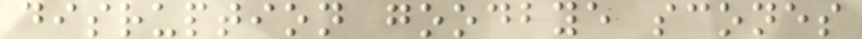disruption goodbye scones
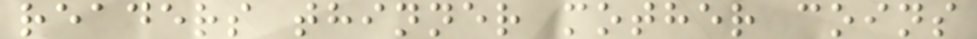readers thinner mother coins
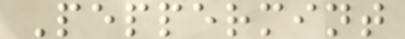Peppermint
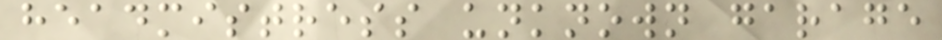headmistress unknown garage
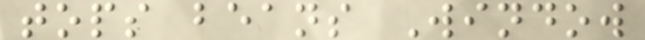tops beans Window
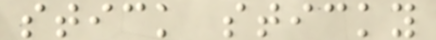stick sticky
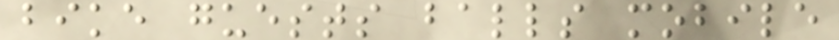bike guests balls mobile
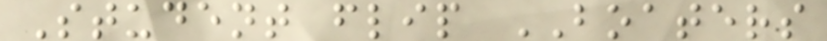Student flip BOATERS
